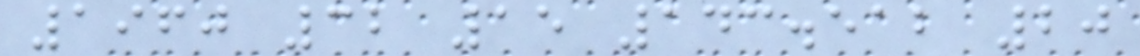1960 32 15 143.512 20
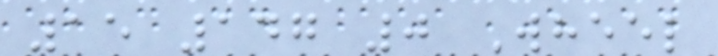15 147 0 Wheel
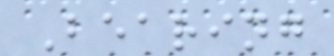Bearing
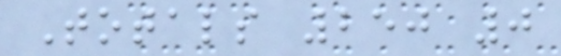Totals 250 0
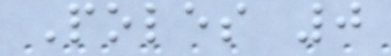Poles 0
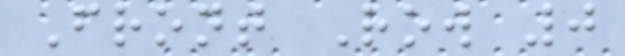Front Row 0
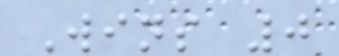Wins 0
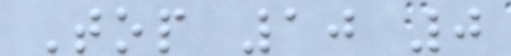Top 10 0
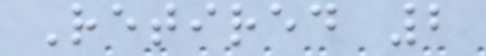Retired 2
